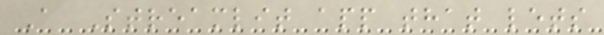A Streamlit app that lets
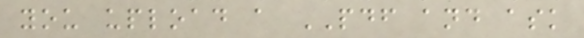you upload a PDF and ask
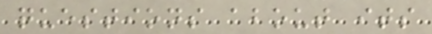questions about its
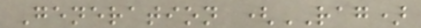Generation (RAG)
